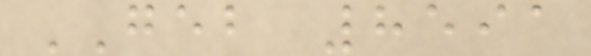GEB 8591
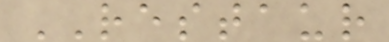RESTAUR
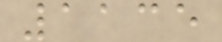1135
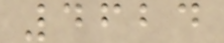4624
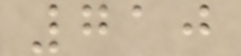710
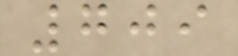709
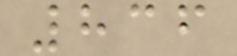836
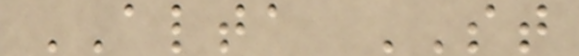ALTA ST
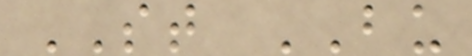ST BU
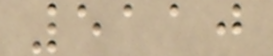5110
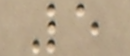5
